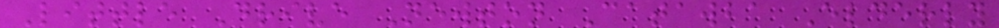Little Drive Newton Catawba Elderly
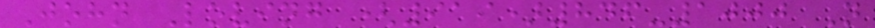John Loving (919)846-1000 N
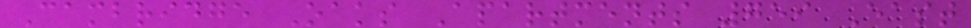Cambridge Oaks Apartments 759 East
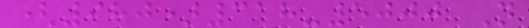(980)318-5000 N
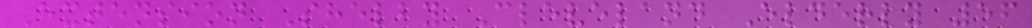Extension Shelby Cleveland Elderly 56
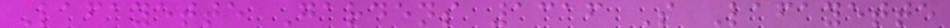Lafayette Gardens 1316 S Lafayette
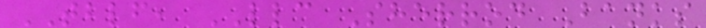TBLF, LLC Sherrod Banks
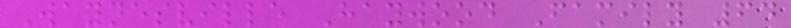Waynesville Haywood Family 64
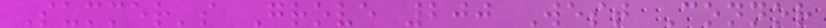Summer's Grove 200 West Connor
